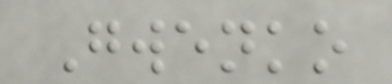Gwenko
